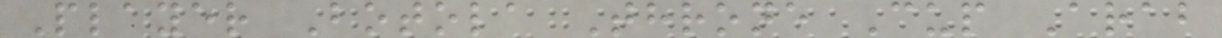Player Botola Throne Cup Arab
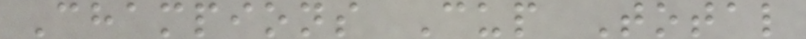Champions Cup Total
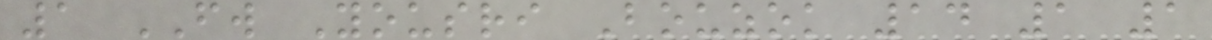1 FW Yousri Bouzok 14 1 1
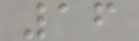16
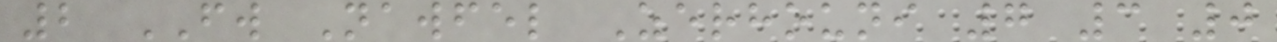2 FW Nawfel Zerhouni 7 3 0
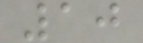10
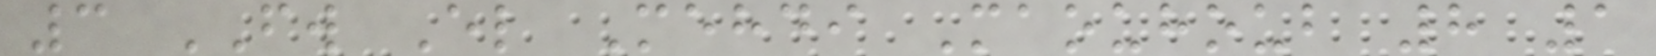3 FW El Mehdi Maouhoub 8 1
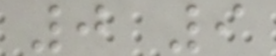0 9
